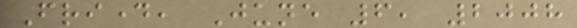Friday, June 6, 2008
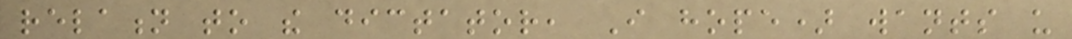relation to the dictator, I hope) wants us
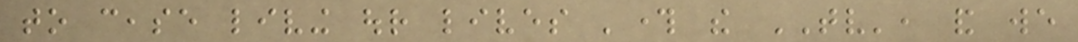to cease living our lives 'through the TV', and we
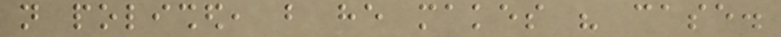not polished, but he makes his case.
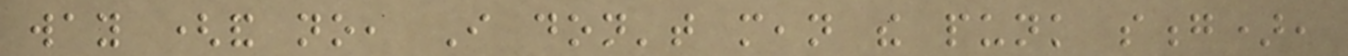way (and no, I don't mean the punk song),
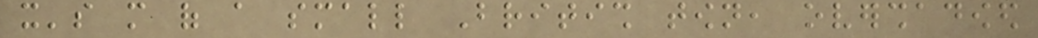it's more of a small British town, overshadowed
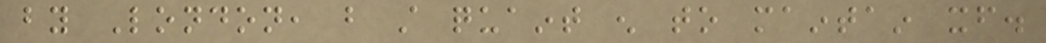by London, but still quaint enough to maintain itself.
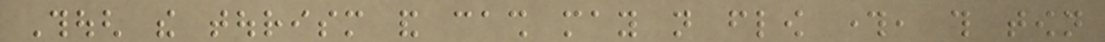Though the tourism and cash may not flow through, this town
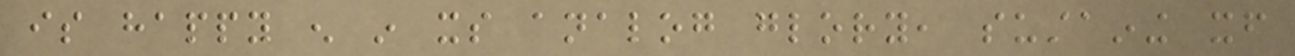is happy enough in its analog glory, sustaining itself
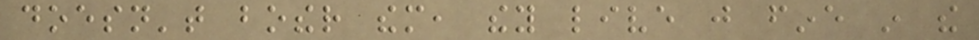doesn't bother them, they live just fine in the
